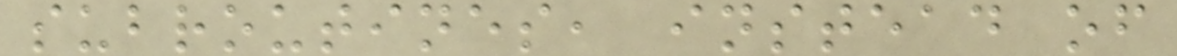subroutines, instead of
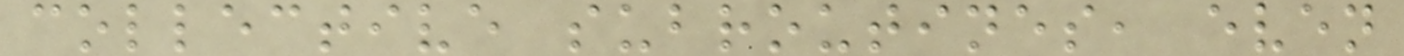collective subroutines, even
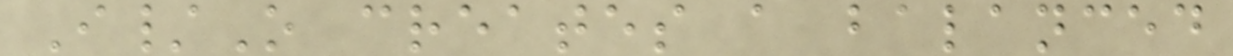I/O creates a balanced
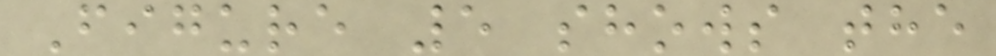Figure 5 shows the
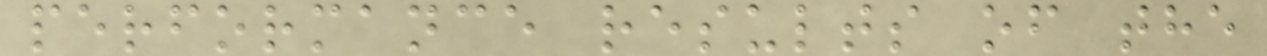performance results of the
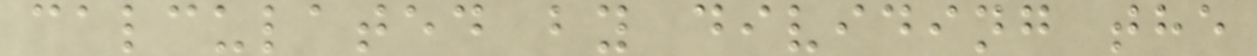calculated by dividing the
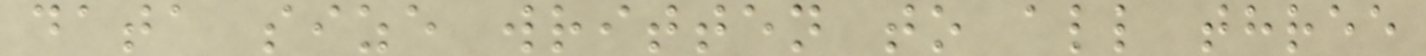data size written to all three
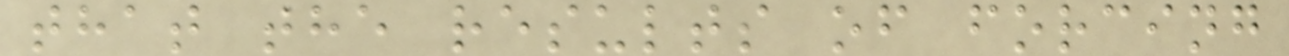that the results of forcing
